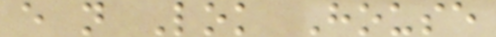e n Lok House
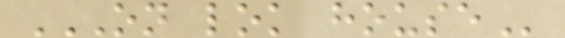ON LOK HOUSE
